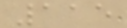115
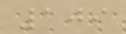109
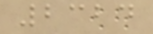2324
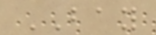BAY
